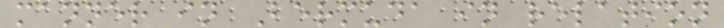manner in Bermuda in relation
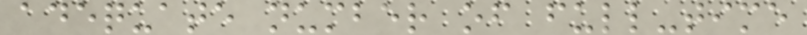adequate number of full-time
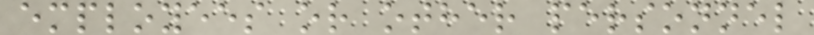employees or other personnel
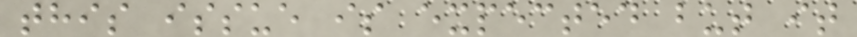this issue is expected but it
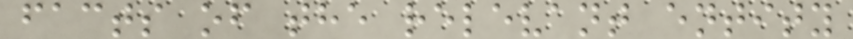facts of the relevant entity
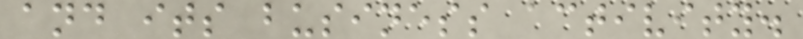and its business activity.
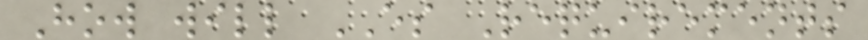How will ES Requirements
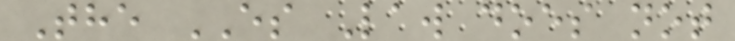The ES Law does not
